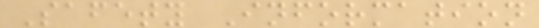Safety Information
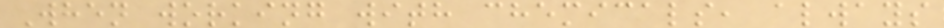When working with chemicals, always
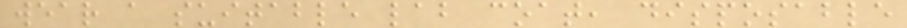wear a suitable lab coat, disposable
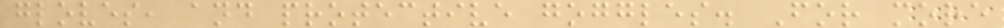gloves, and protective goggles. For more
